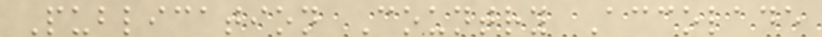Publication Country Accolade
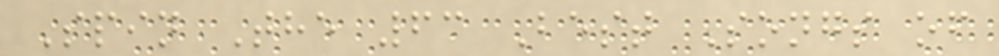Spin The 63 Best Songs of
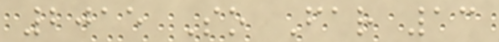2015 So Far 13
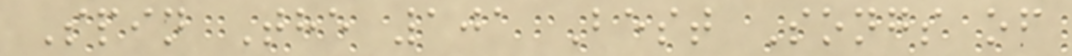Spin The 101 Best Songs of
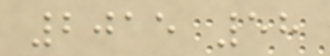2015 58
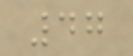47
